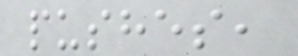pushes,
